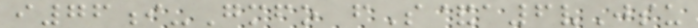i76i-Gmfo fS&a6vJsu
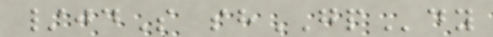/jdS shGPdy
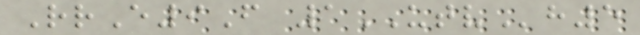RrE9F 1UTVh5
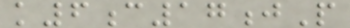k6c17jP
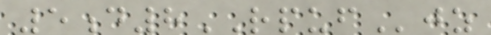5d8RPUFjz
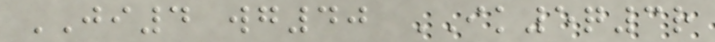JI4 wg40 IK5q3r
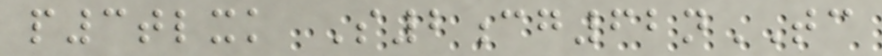p3tlxk S2cg62nTC
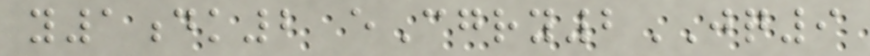y1dk2 eCgry2JQ9
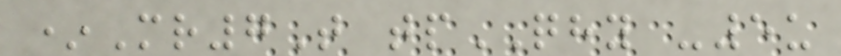*Mr7T tpQHY -5u
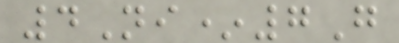4Ni*7G
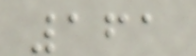161
